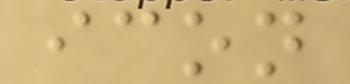icon
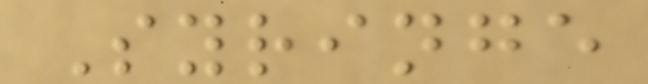Syringe
